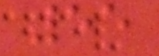55
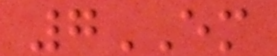7EM
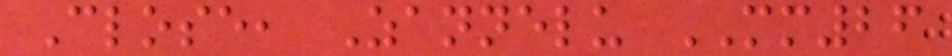Close, Zannelu MM26
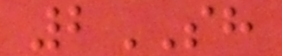2SH
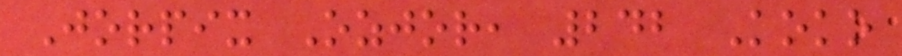Jorpix Ozjor, 242 Koko
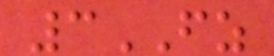3FZ
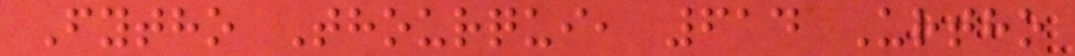Fytho Thourqui, 614 Urtho
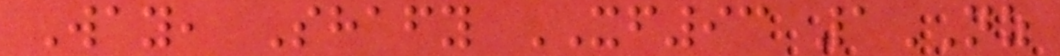Way, Shafy XF93 1NZ
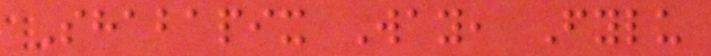Shabapix Way, Fylu
